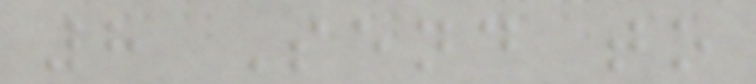8 Send to
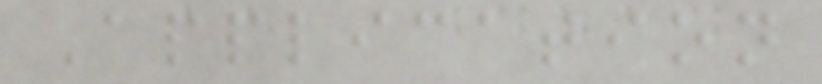Application
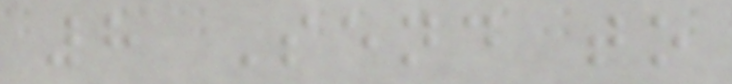8 Send to
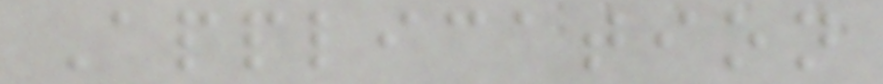Application
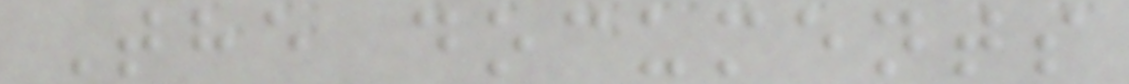The documents
